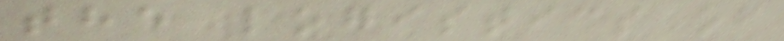the logistics of
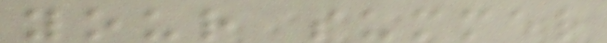your summer
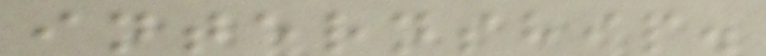internship.
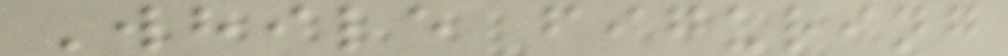While figuring
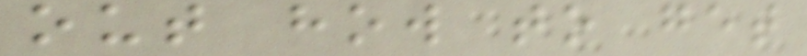out how to get
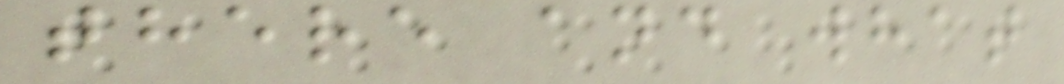there and what
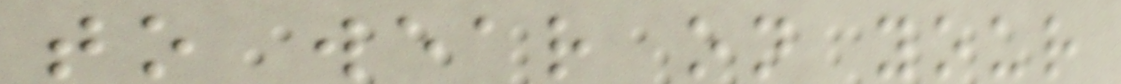to wear on your
